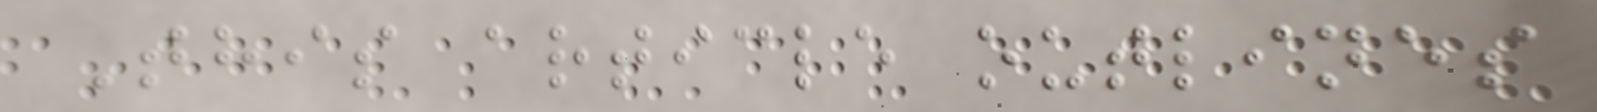This article outlines
